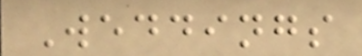Weddings
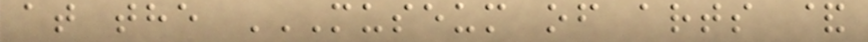at the MUSEUM OF ARTS &
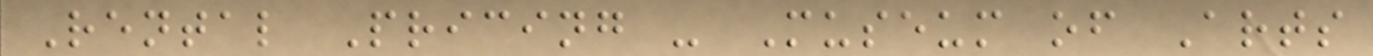Rental Pricing - Museum of Arts
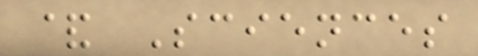& Sciences
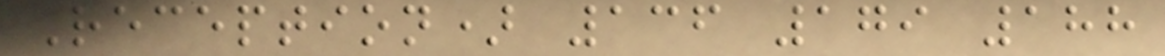Reception) 136 179 188
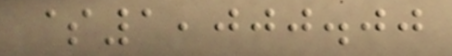$1,000.00
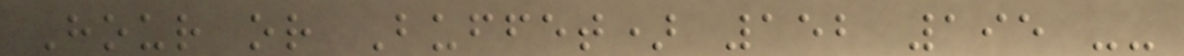Hour or Buffet) 152 195 --
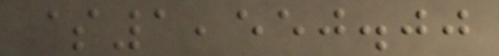$1,550.00
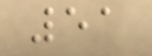51
